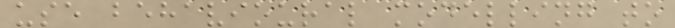use behavioural modelling to
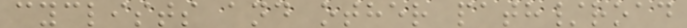cyclists and other path/road
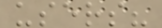users?
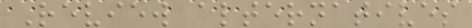Review alternatives
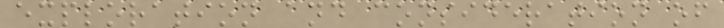exploration and consideration of
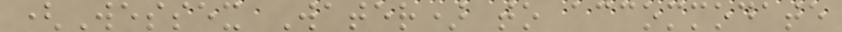(Wessex Water) to accommodate
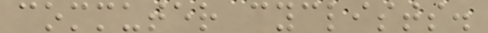commuter cyclists.
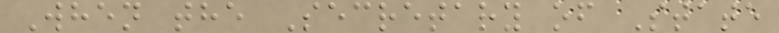When the Secretary of State
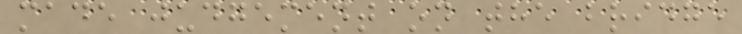made judgement on the bridge
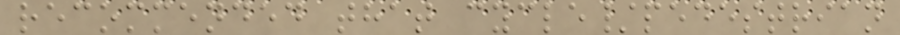recommended that cycle/pedestrian
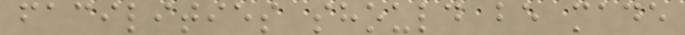facilities should be made
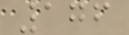176
